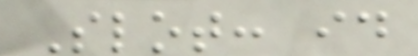Slot: id
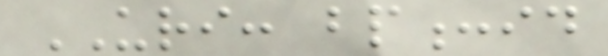URI: bp:id
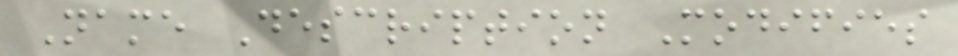Name Description Modifies
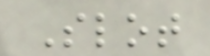Slot
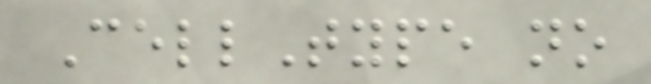CellType no
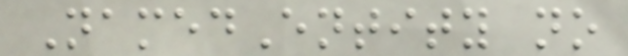NamedEntity no
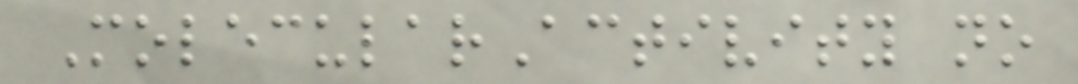MolecularActivity no
